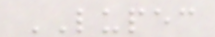LUPEC
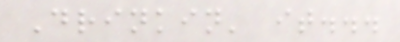Drinkin' it...
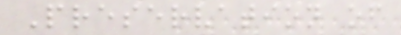Preservation of
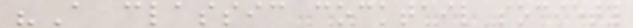"A classic cocktail society
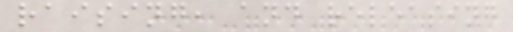raising, and releasing
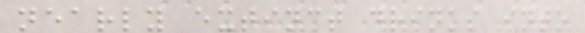nearly extinct drinks into
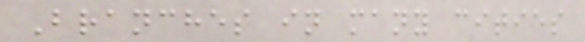Branches in many cities
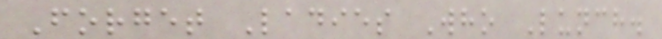Forget Ladies Who Lunch.
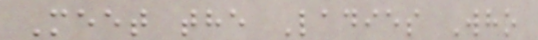Meet the Ladies Who
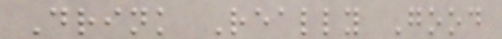Drink Really Good
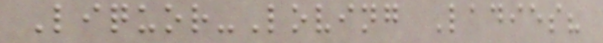Liquor-Loving Ladies?
